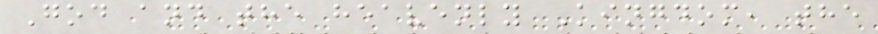God and the heavenly Kingdom, the
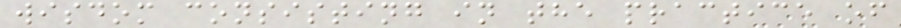wisdom consisting in the practice of
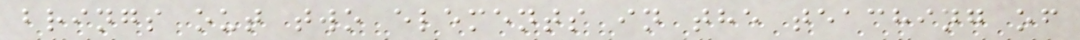brings out two elements in the teaching of
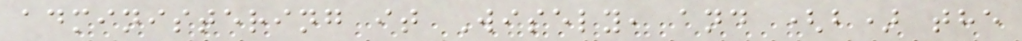administering it Wisely, and (b) the
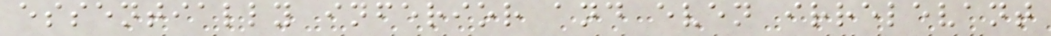essentially inferior and even irrelevant
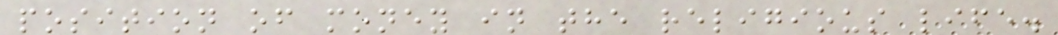position of money in the religious life.
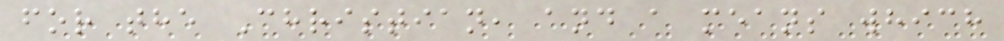for the Christian, and a means which
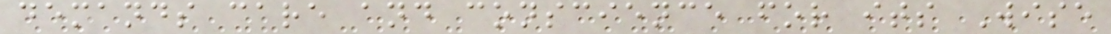demands care and conscience for its Wise
